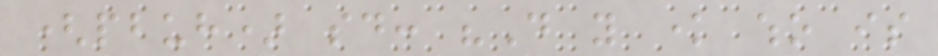(pbuh) said: "Do you know who is
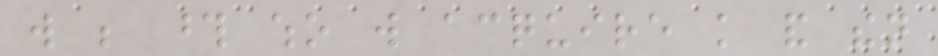will be those who will acquire knowledge and then
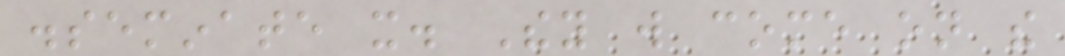disseminate it. They will come on the
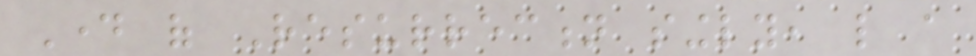Day of Resurrection singly, like a
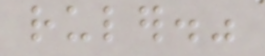ruler."
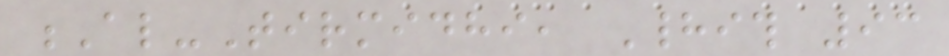Al-Tirmidhi, Hadith 93
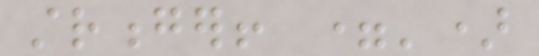stronger! =')
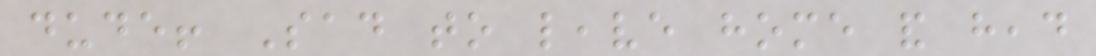dude! Sad to leave home and head
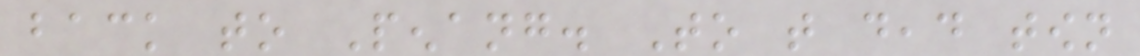back to Penang. To that dead town
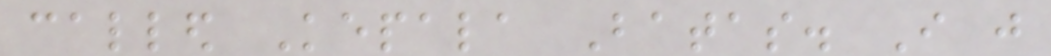called Kepala Batas. I just
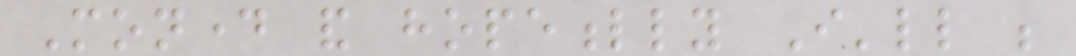Monday and hopefully I'll be
